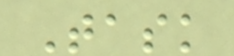Task
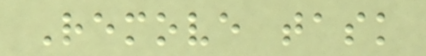Remove task
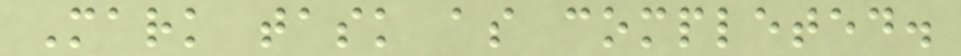Mark task as completed.
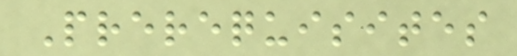Prerequisites
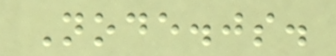Node.js.
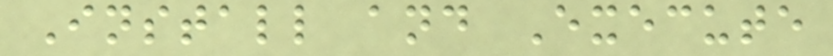Install and Execute
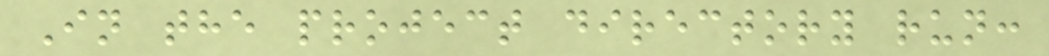In the project directory run:
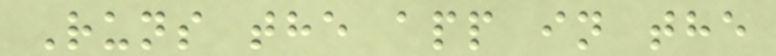Runs the app in the
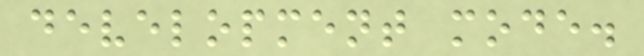development mode.
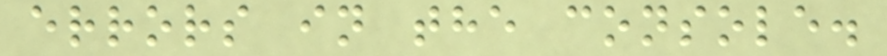errors in the console.
